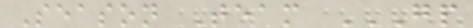Season Team GP
